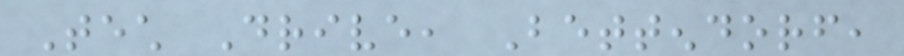Tech Drive, Bettendorf,
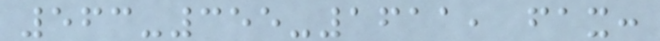563-355-1611, fax:
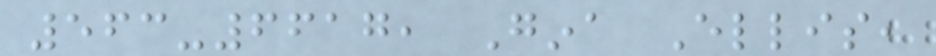563-6617, Gina Ellis,
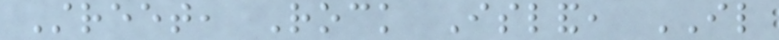Street, Rock Island, IL
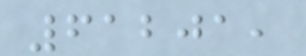61201,
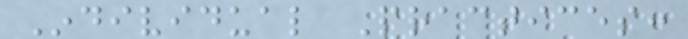Individual Practices:
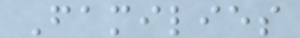Families
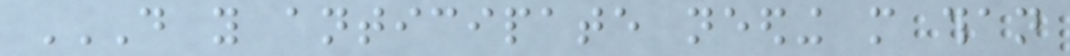DO YOU ANTICIPATE NEEDING MORE THAN
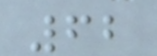62
